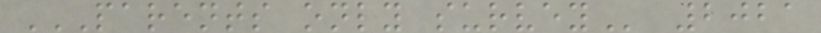PARENTS ONLY SURVEY 2021
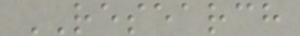RESEARCH
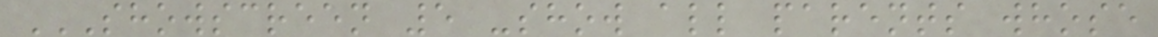SHOWSCREEN 5 -SHOW ALL PARENTS WHOSE
